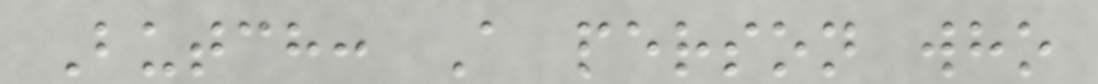Butch: A person who
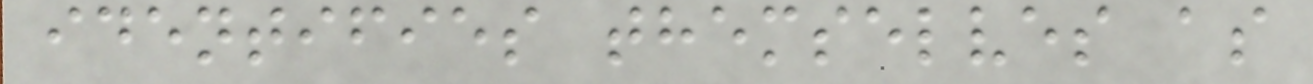identifies themselves as
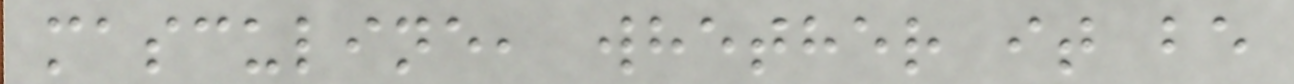masculine, whether it be
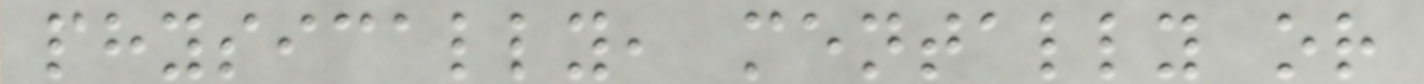physically, mentally or
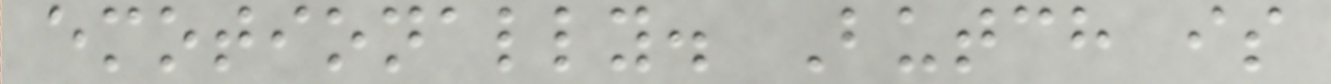emotionally. Butch is
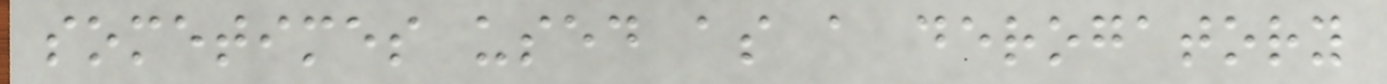sometimes used as a derogatory
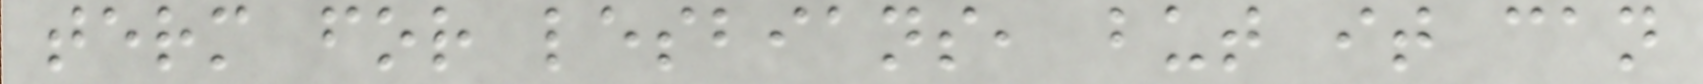term for lesbians, but it can
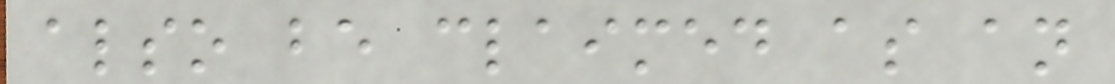also be claimed as an
